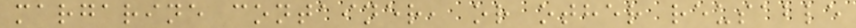margarine container, or other reusable
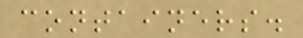containers.
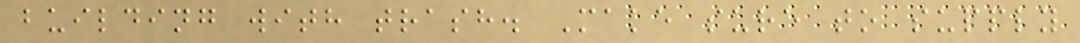building with trash. Make sure to supply
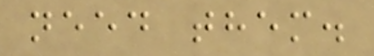need them.
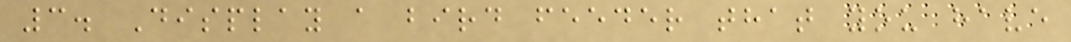3. Display a bird feeder that you have
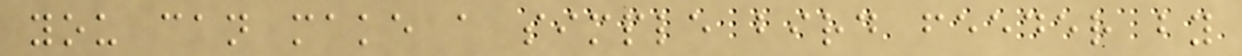you can make a simple bird feeder by
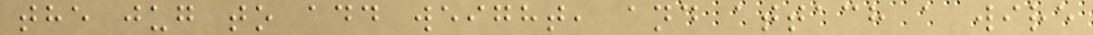the jug to add weight, and attach a wire
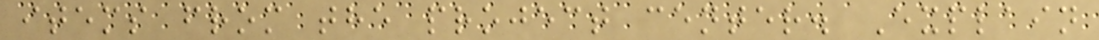items from the project center. Explain
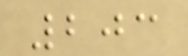203
